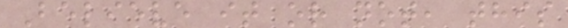Believe it or not, this
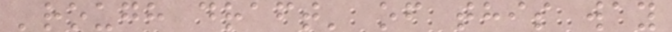'rough draft' of this way
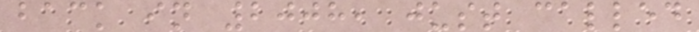back in 2008, just called
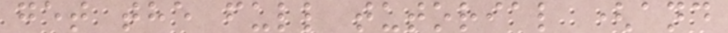get the full tutorial (and
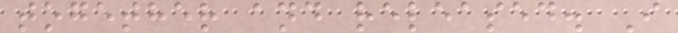together and released. I
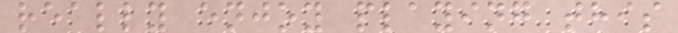really enjoy playing this
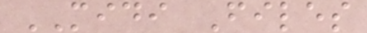MIDI Files
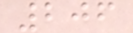206
